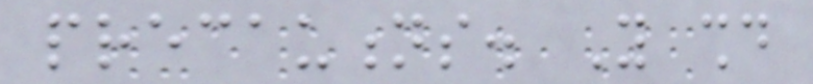precautions. You should
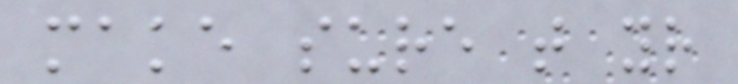make sure that your
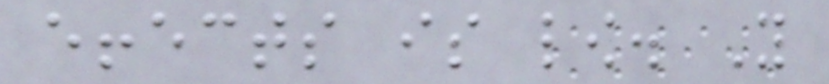effects is low. You
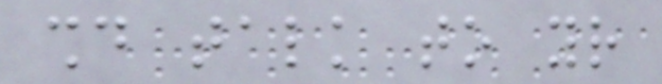should talk to your
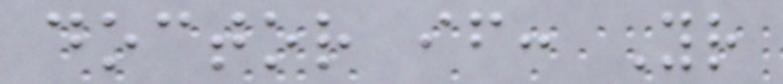doctor if: Your
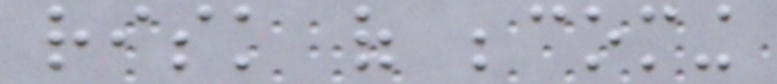risk of becoming
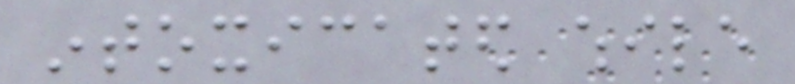intoxicated while
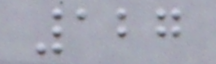127
